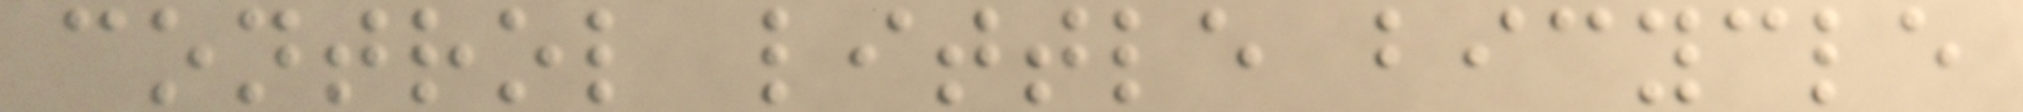control little bicycle
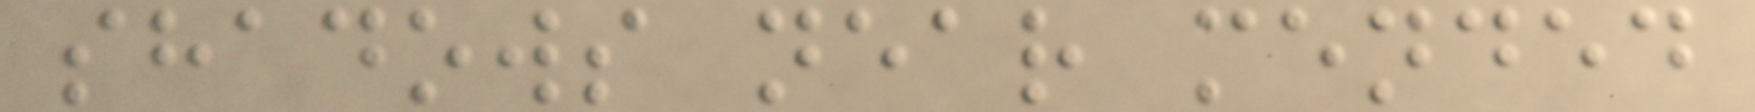shadows near mended
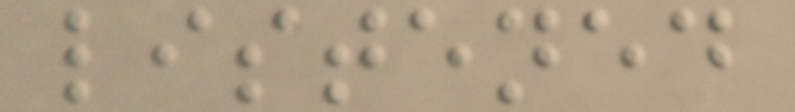listened
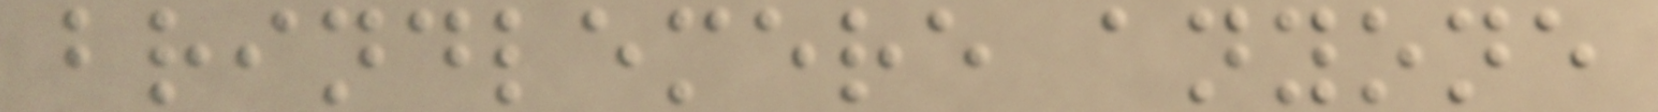brindlemere anyone
